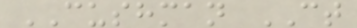CUSHMAN CT
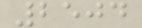2504
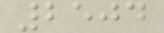2504
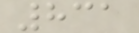831
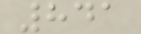841
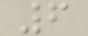6
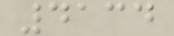4134
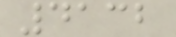4132
